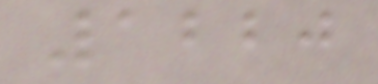1220
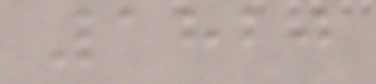1820
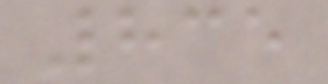835
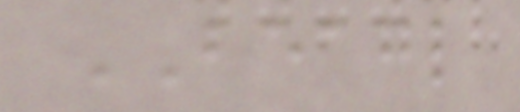BEAGL
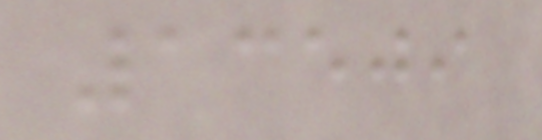13509
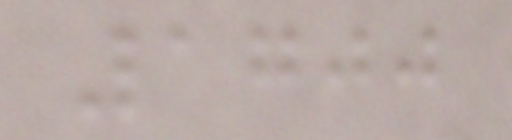1700
